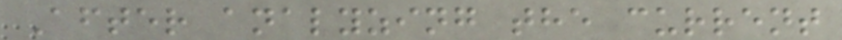After analyzing the current
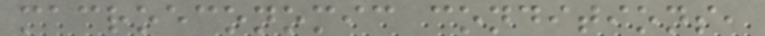macroeconomic conditions,
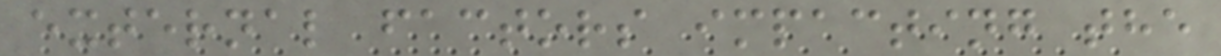external factors impacting the
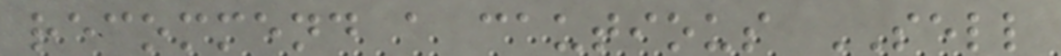recommend a cautious SELL
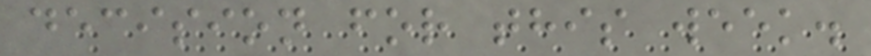decision for this week.
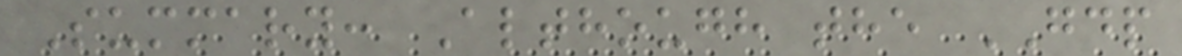Summary: Although the GDP
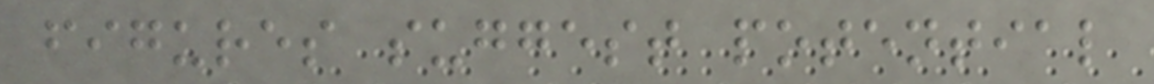figures suggest potential
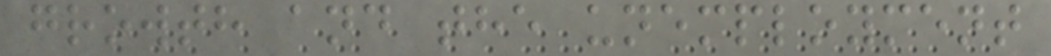growth and the unemployment
